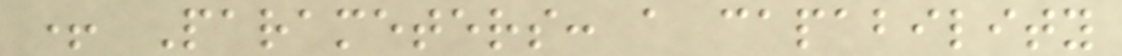+ Parameters: a capability
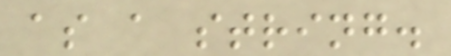as a string.
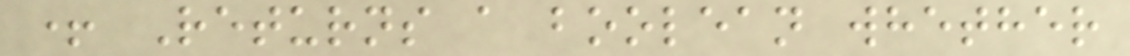+ Returns a boolean whether
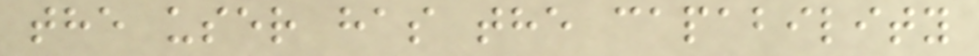the user has the capability
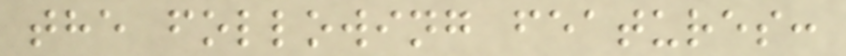the following features:
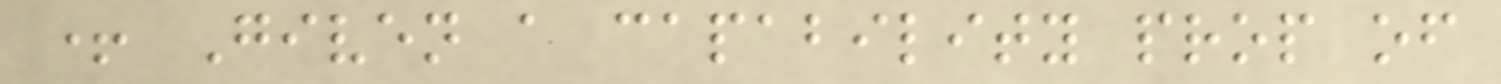+ Given a capability prop of
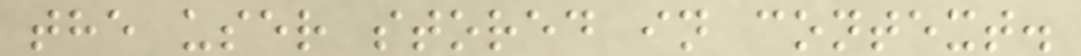the user stored in context.
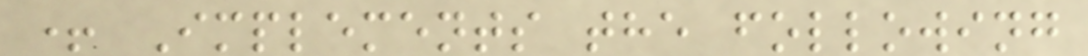+ Implements the following
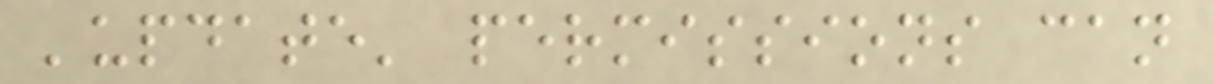'update' permissions can
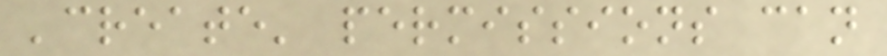'create' permissions can
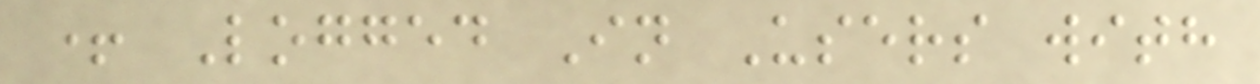+ Logged In Users with
